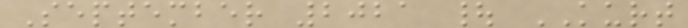September 2021 | KURT
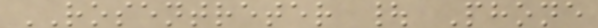ROSENTRETER | Phone
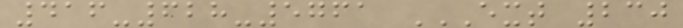416-628-5761 EXT 230
